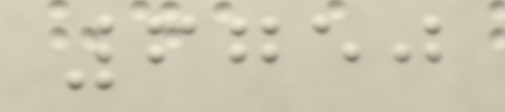6750
